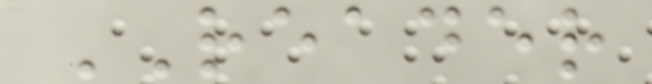READER
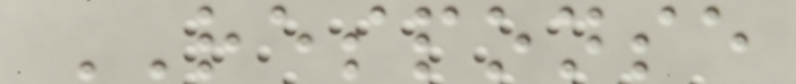RESPONSE
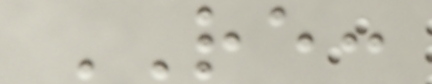RE:
